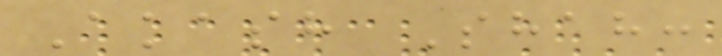Akash Shah:
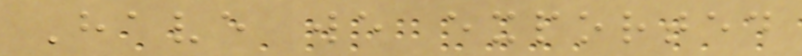Have we exported
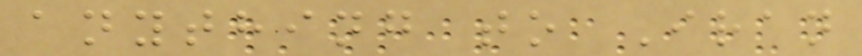anything to Iran
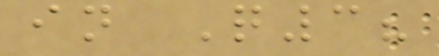in Q3?
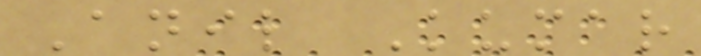Anil Kumar
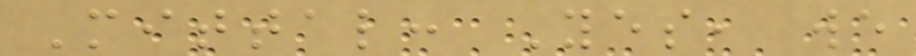Mittal: Yes, we
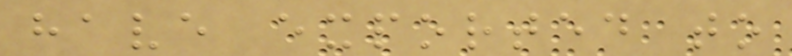have exported to
